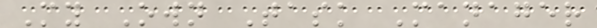My Own Task Manager
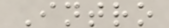Intro
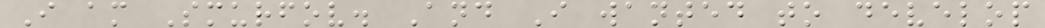I am Smurfov. And I wanted to develop
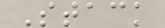Stack
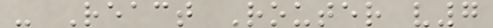- React Router v7
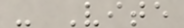- Vite
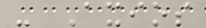- Axios
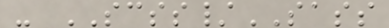- SCSS/SASS
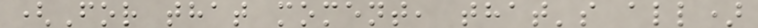(For that moment, that's all)
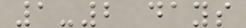1-2 days
